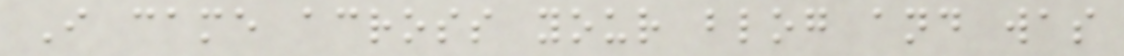I came across your blog and was
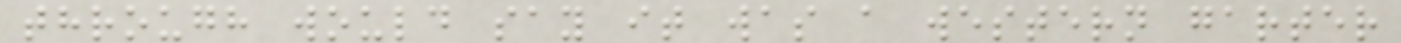through would say it was a western garter
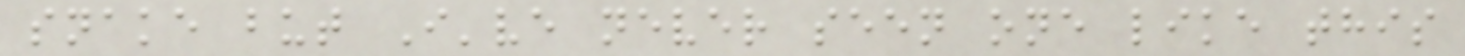snake but I've never seen one like this
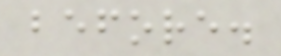before.
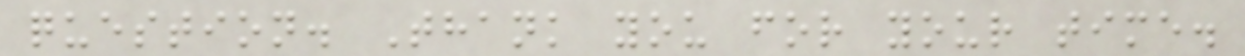question. Thank you for your time.
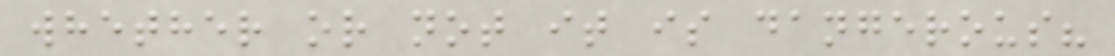whether or not it is dangerous?
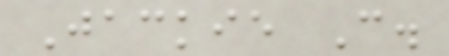Jackie C.
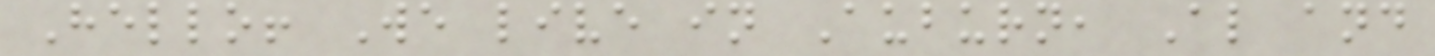Hello! We live in Auburn, Al and
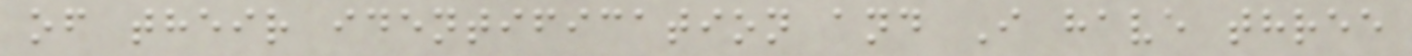of their identification and I have three
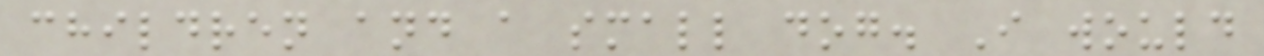children and a small dog. I would
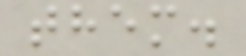them.
